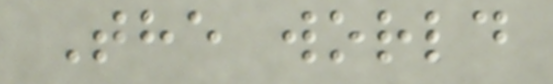The world
